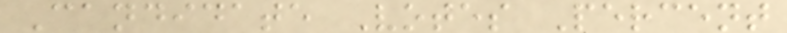Candidate Votes Percent
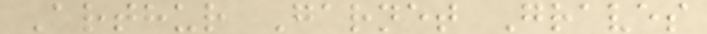Arthur Garnet Graves
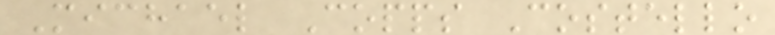Michael Copps Costello
